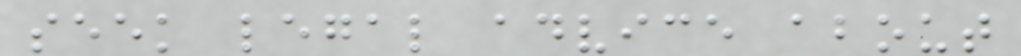seek legal advice about
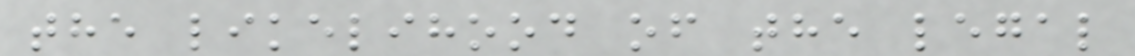the likelihood of the legal
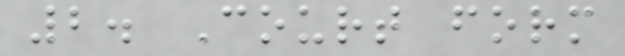2. Court form
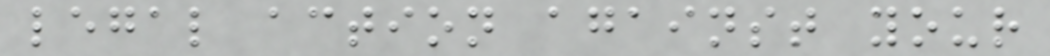legal action against your
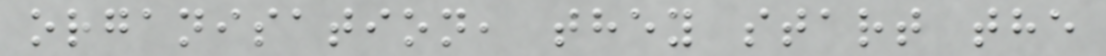organisation, they start the
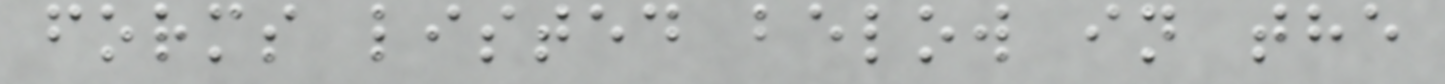forms listed below in the
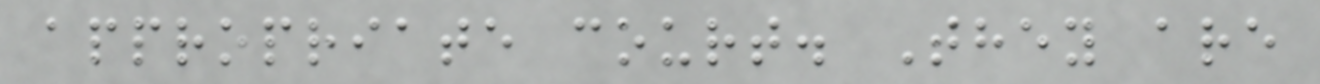appropriate court. They are
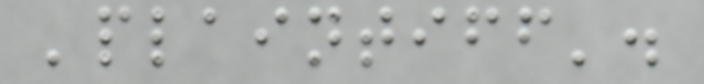'plaintiff'.
